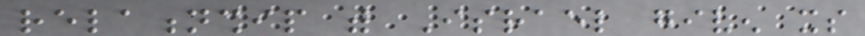relationship with Israel given its
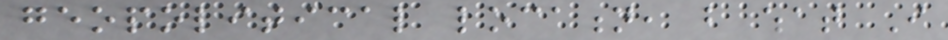geopolitical location, but what I
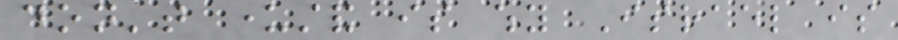don't understand is why Israel is
